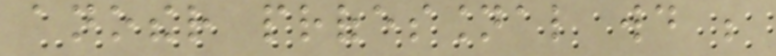another professional would be
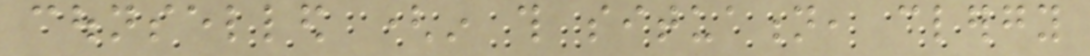counselled (in this situation, clergy
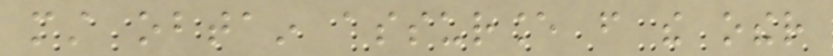must obtain assurance from the other
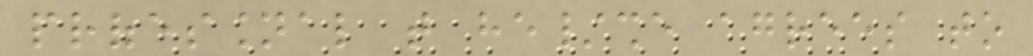professional that he/she agrees to
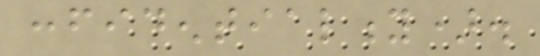confidentiality).
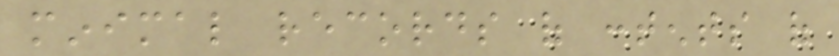minimal records of contents of
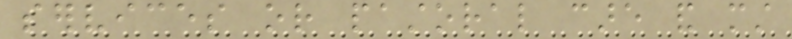services or pastoral care and must
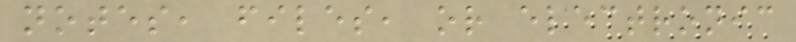notes, files, or electronic
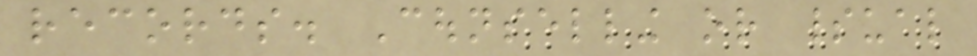records. Counselling or spiritual
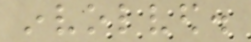involved.
